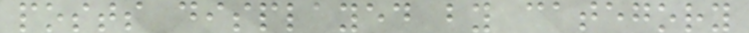posts displayed by category
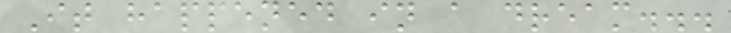It happened in a dream...
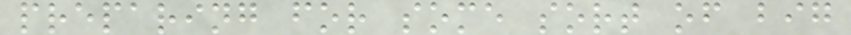preparing for some sort of big
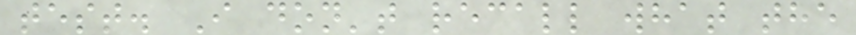test. I don't recall what the
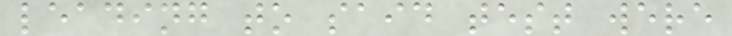leading to said test were
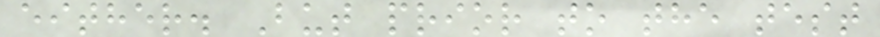either. But prior to the test
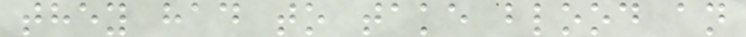they had to take blood an
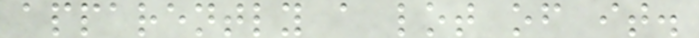apparently a lot of it.
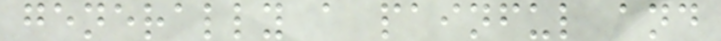generally a painful and
